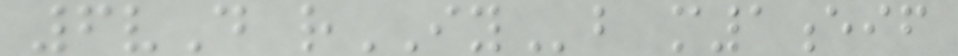6vD rIYb m1eif
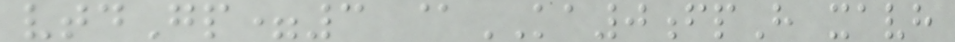vtdGp=3 @KA0fpH xavh
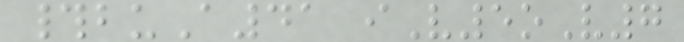#buA41 iV5oV7
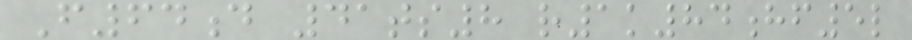F64d 41ts8 r1k84hf5l
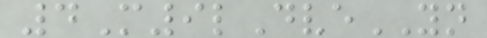4M9lDveYN
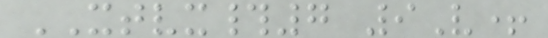XTVX#7 9V+
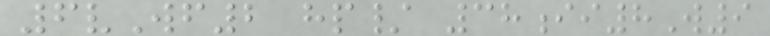6vWf2 hp/ 38ii8W9
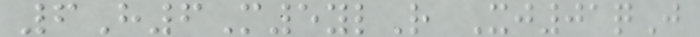6H6M5ylR Xj01qJ
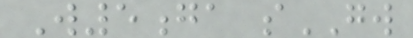W5ga sGW
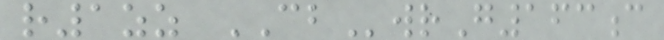r1zz CBwrG163c
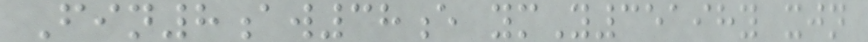Fin8aw38e ymY35198y xjn
